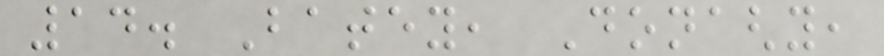14. Batey, Donaghy,
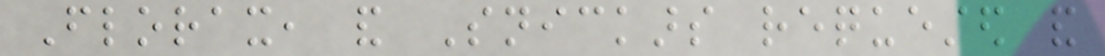Florax, and Snickars requested and
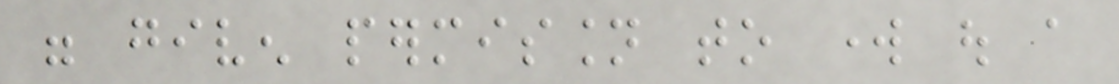were given permission to work out a
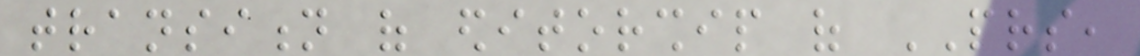transition of editorship of PRS,
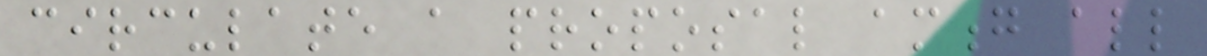circulate a proposal among all
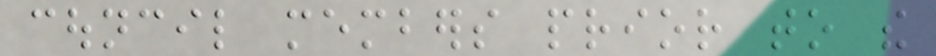council members prior to the
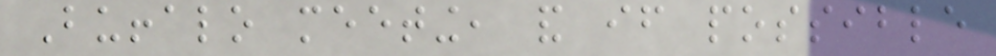Buffalo meeting, and if possible
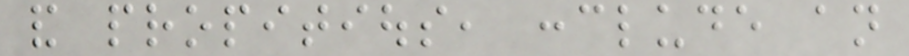and propitious, conclude an
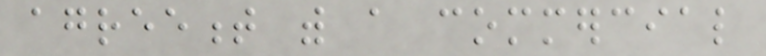agreement with a commercial
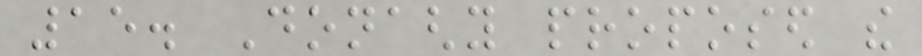15. Donaghy proposed the
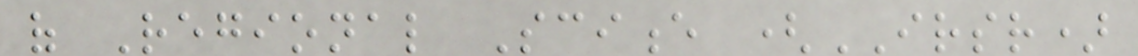of Regional Science (IRSR)
